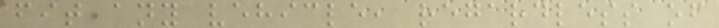fit any vehicle, regardless of
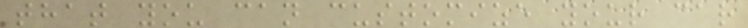that you can customize your car
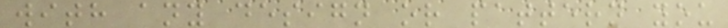with any design or pattern you
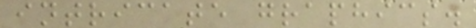intricate graphics.
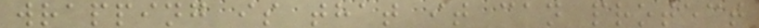wrapping is that it can protect
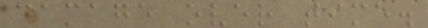damage over time.
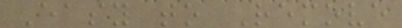Easy to Remove
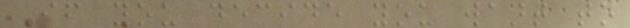If you decide you want to
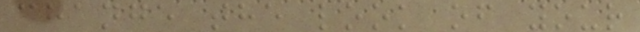change the look of your
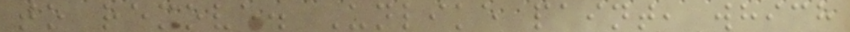to remove. Unlike paint, which
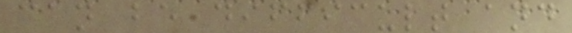can be difficult and
